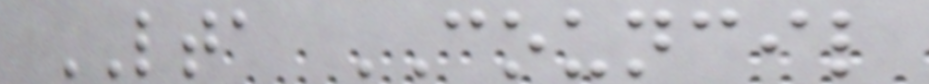LTA COUNCIL
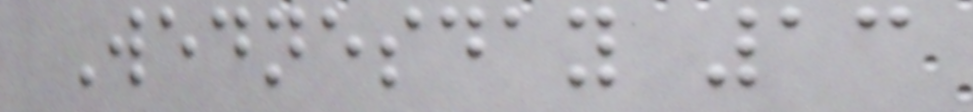Wednesday 13
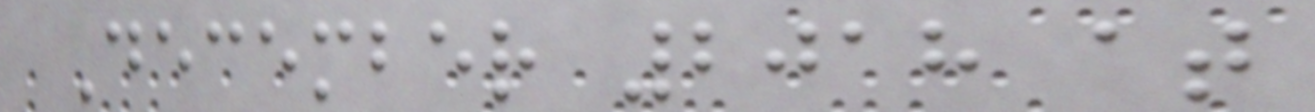December 2018 at
